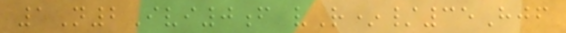1N2Ivi0f vR*/35Hjf
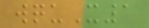wquX1
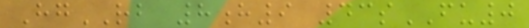HgRB 8h9 43sFU0
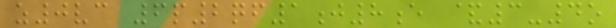z0vc 6p2qf1j8e &3-4o
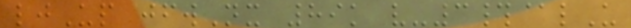ljUp jfwNx 89k v-3#@lU
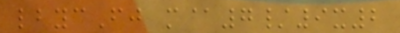lbycFj m@7/9x2
